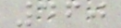460
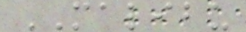MALIBU
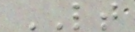LT
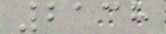2138
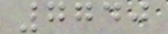7740
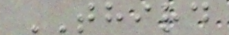THIRD
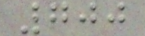700
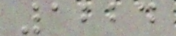1224
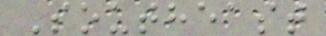Southeast
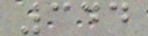344
